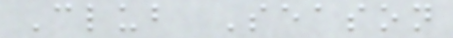Club Season
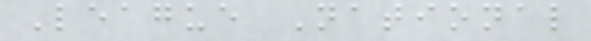League National
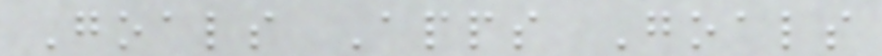Goals Apps Goals
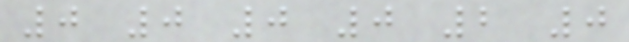0 0 0 0 2 0
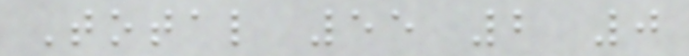Total 55 2 0
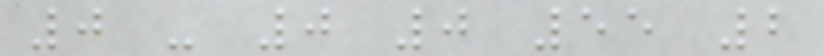0 - 0 0 55 2
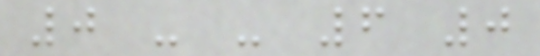0 - - 6 0
